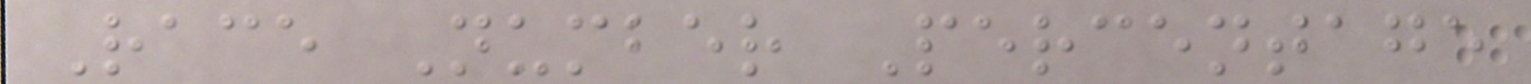Race Number Percentage
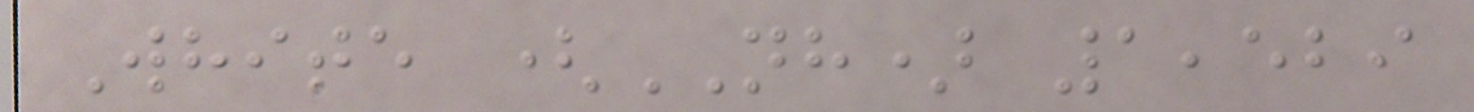White (NH) 1,529
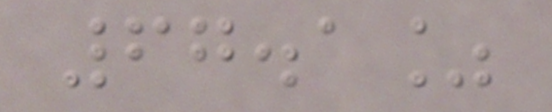67.1%
